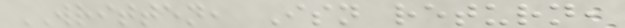WRITTEN, Isn return,
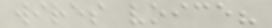wires voice?
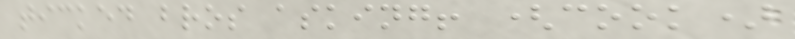ticked bros asking! (cook)
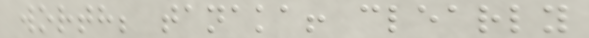worth; tanaka! clearly
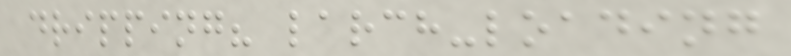dripping? larch-loading
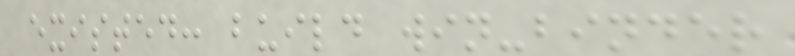existed: build win-binder
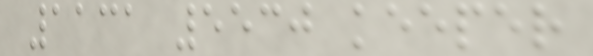1131 5530 keeper
